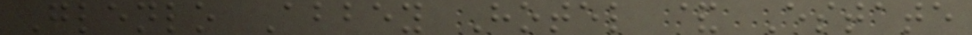Glenlo Abbey Hotel & Estate
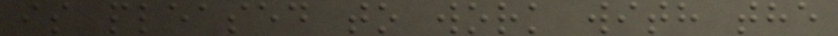is pleased to work with the
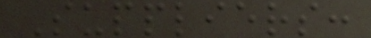Suppliers:
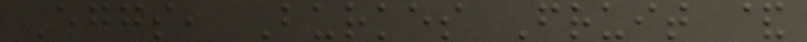Eggs, Burkes Fruit &
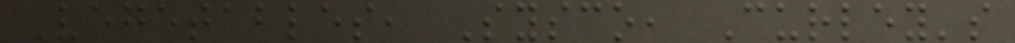Vegetables, Sysco, Curley's
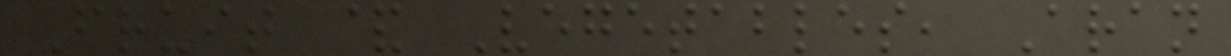Fruit & Vegetables, Aran
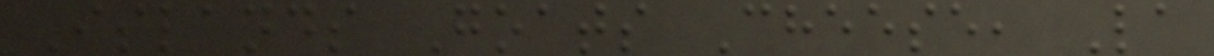Islands Goats Cheese, La
